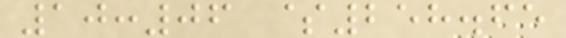10:06 $258.65
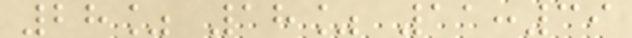28% 18% 11:39
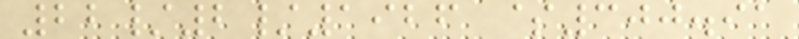22/2/1926 $300.91
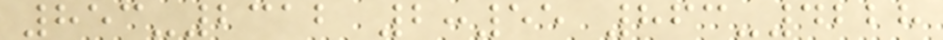853-2312 2:55 863-4228
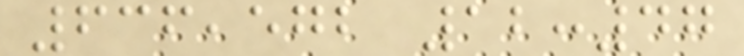636,572 12:47
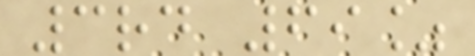3rd 69%
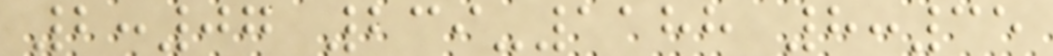2:07 239-1188 8:35
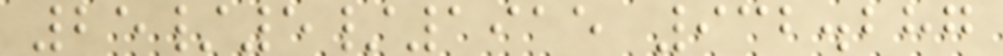25/5/1915 932.287
